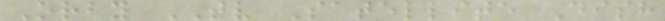Orby TV Satellite Dish
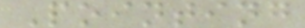Pointing
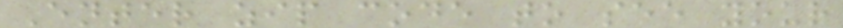Enter zip code to see your
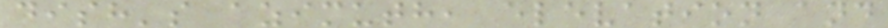dish's azimuth, elevation and
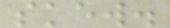skew.
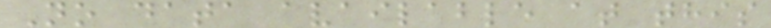No data available at this
